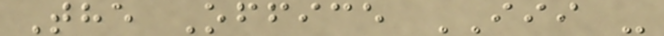The Office III -
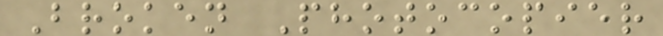Broken Photocopier
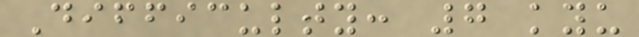Difficulty: 7 kyu
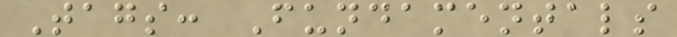Tags: Fundamentals
